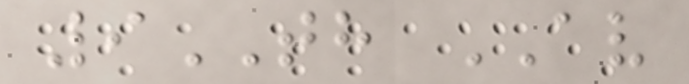9TH AV
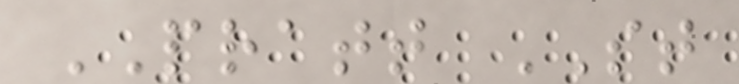PRATT ST
